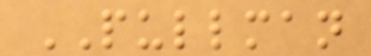PULLMAN
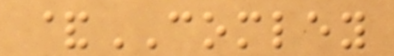&COMLEY
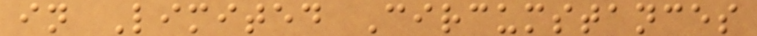in Limited Circumstances
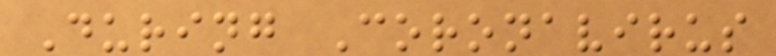During Coronavirus
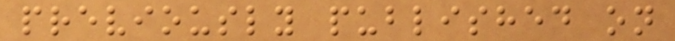previously published on
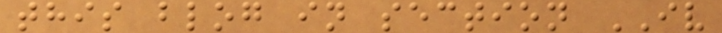this blog in section IV
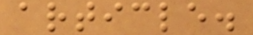article.
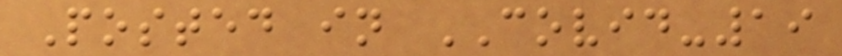Posted in COVID-19
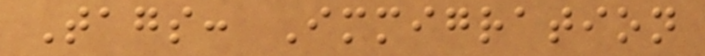Tags: Immigration
